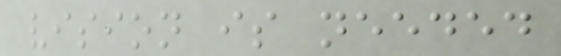vision is needed
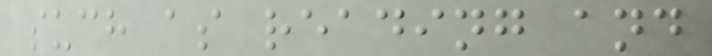such as reading and
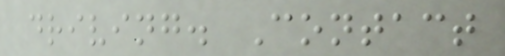driving. Contact
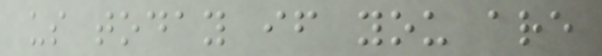us today if you are
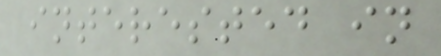interested in
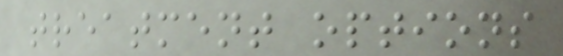treatment options
